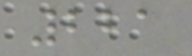221
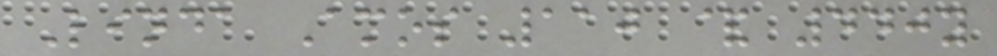Linda Amos 110 & 440y
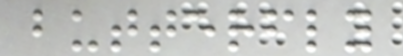butterfly
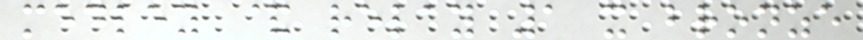medley & relay 1 x bronze
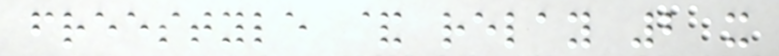freestyle & relay 2 x
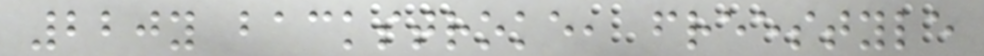220y backstroke, freestyle
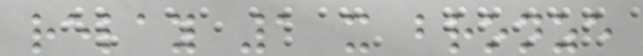relay 1 x bronze
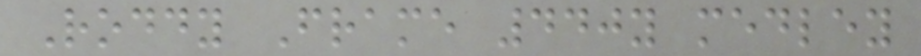Roddy Frame 440y medley
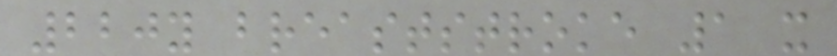220y breaststroke 1 x
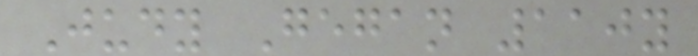Judy Gegan 110y
